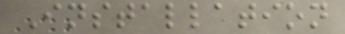Installation
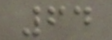64
